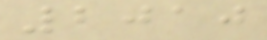2010
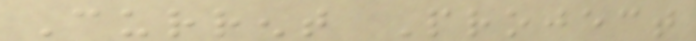Current Project
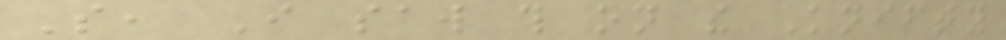So, I saw this on the Knifty
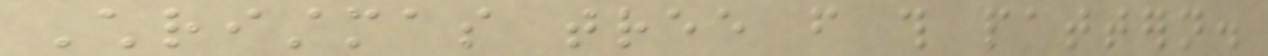Christmas tree from this pattern.
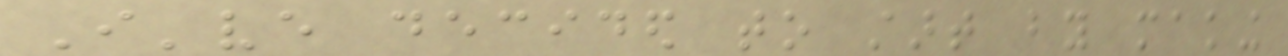I've decided to start by making
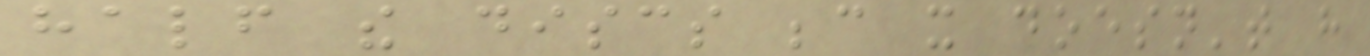half the discs because it doesn't have
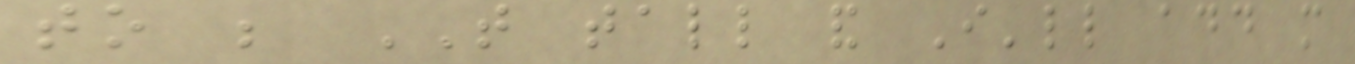to be THAT tall and I'll add more
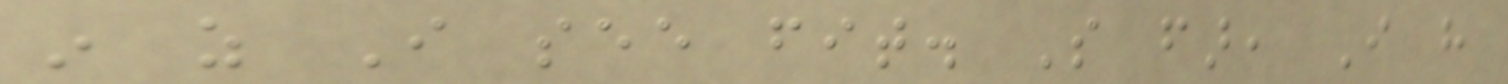in as I see fit. So far, I have
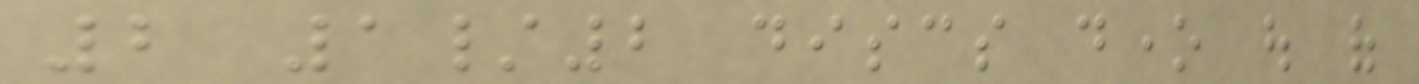2 1/2 discs done out of
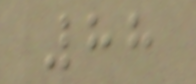88
